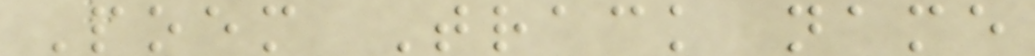Poem Track name
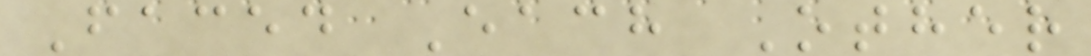Faced Each Other
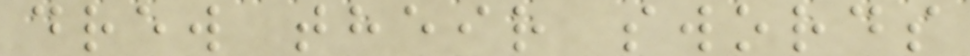drew their swords
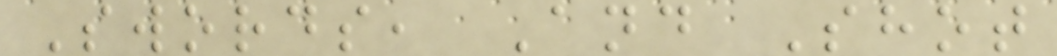Swords, And Shot
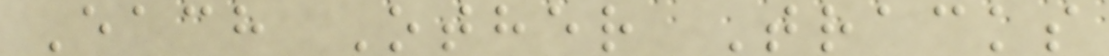Each Other Tracks
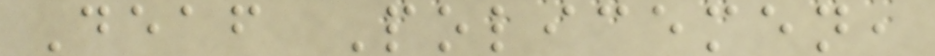Deaf Policemen,
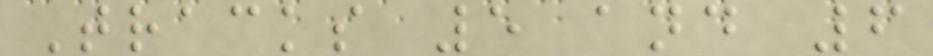Tracks 5 and 6
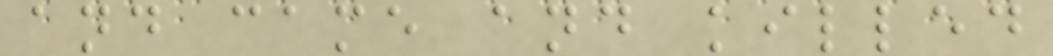and came and killed
